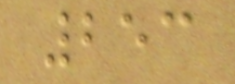253
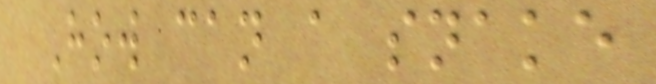How can a snake
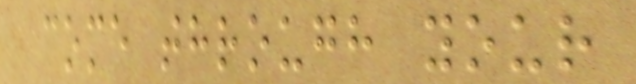come through your
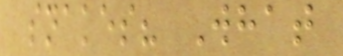snakes? What
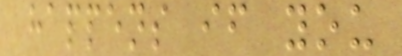happens if you
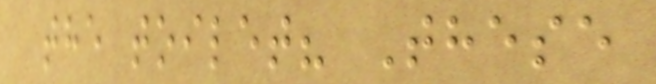the toilet? These
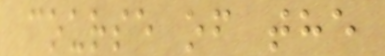course of the
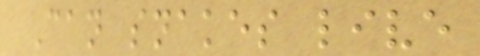Can snakes live
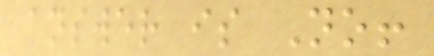answer is No!
